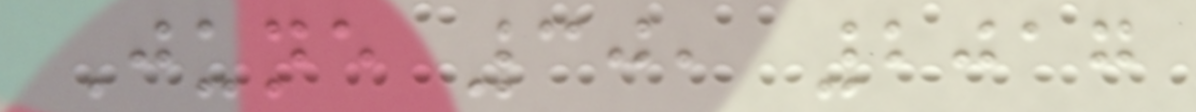June 30, 2017
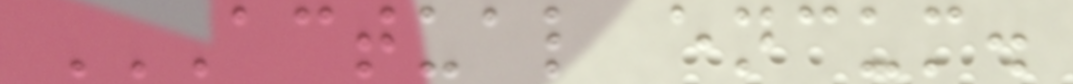ACTUAL ENCUM.
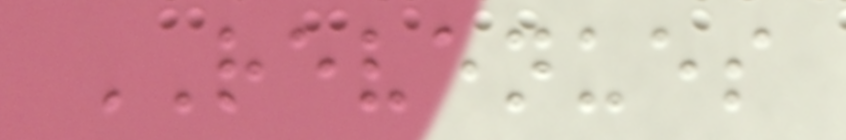REVENUES
